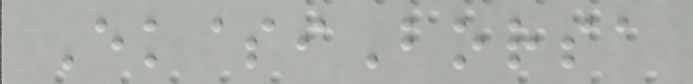Ek$iBorsa
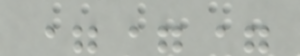===
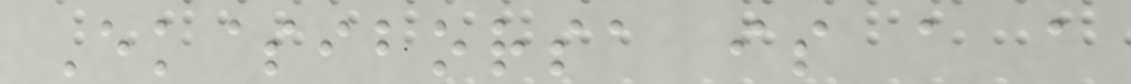Ek$iborsa is a a
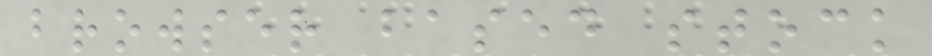browser based stock
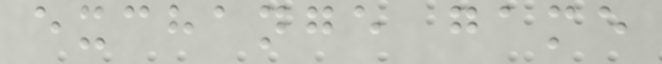exchange game
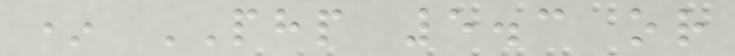* PHP 5.3 or
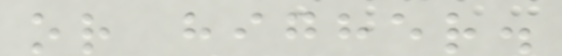or higher.
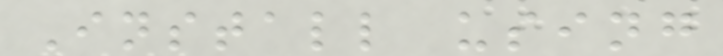Install using
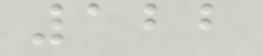122
